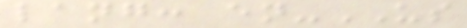lang: en-US
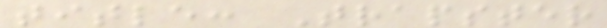title: Trapster
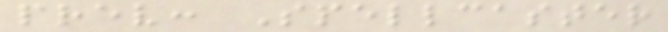prev: Spellcaster
